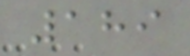189
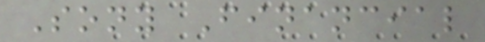Sony Financial
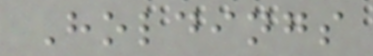Holdings
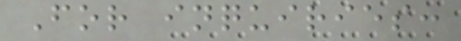For inquiries:
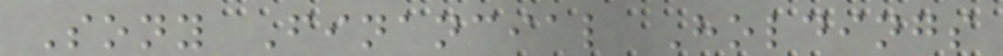Sony Financial Holdings
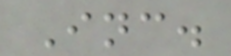Inc.
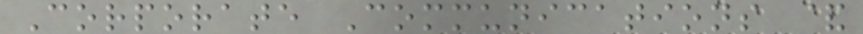Corporate Communications &
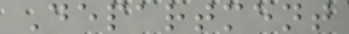Department
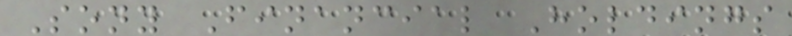Sony Financial Holdings
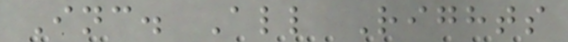Inc. All Rights
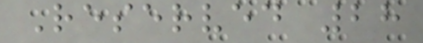Reserved 28
